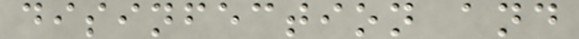disinfection and
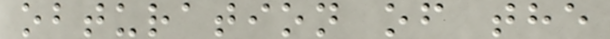obturation of the
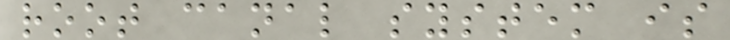root canal system is
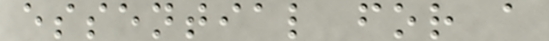essential for a
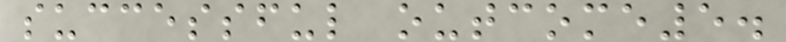successful outcome5.
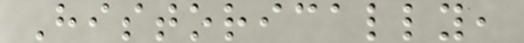Historically,
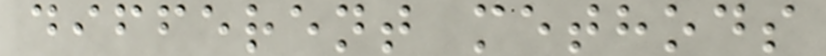different methods
